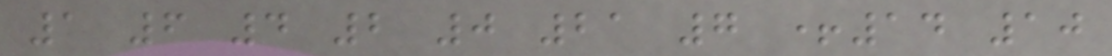1 6 4 2 0 21 7 +14 10
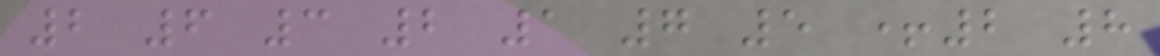2 6 3 2 1 7 5 +2 8
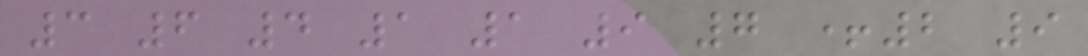3 6 4 1 1 9 7 +2 9
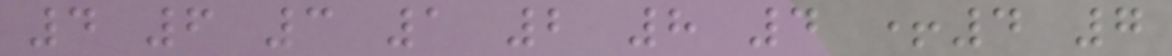4 6 3 1 2 8 4 +4 7
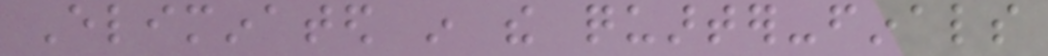Eliminated in the quarter-finals
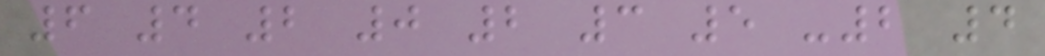6 4 2 0 2 3 5 -2 4
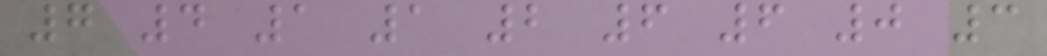7 4 1 1 2 6 6 0 3
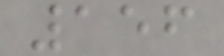156
